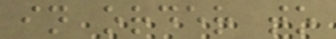in order to
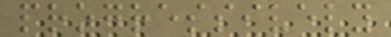progressively
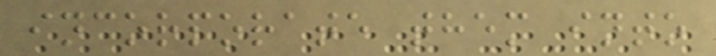incorporate them into
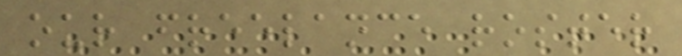our freelance roster
